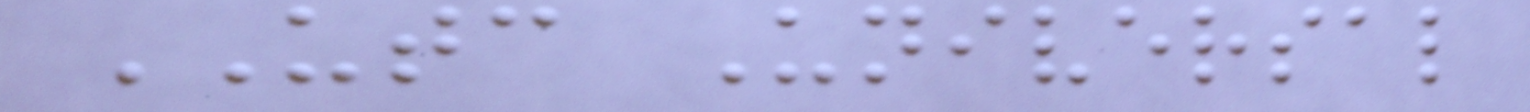UTC Universal
